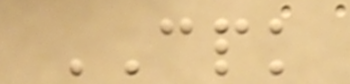CPK
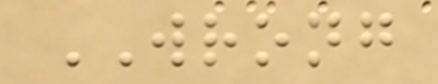WRONG
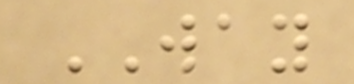WAY
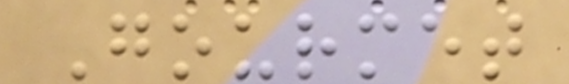Gourmet
